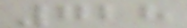728
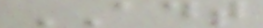ADT
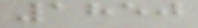1850
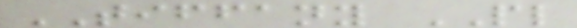TIFFANY PL
